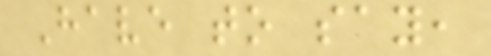Have to say,
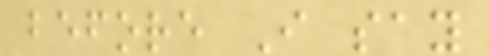before I say
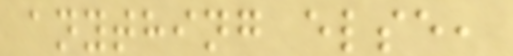anything else,
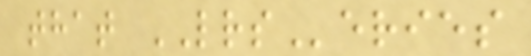that LRSeries
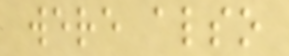were also
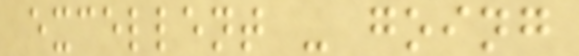excellent - going
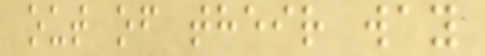out of their way
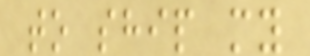to ship my
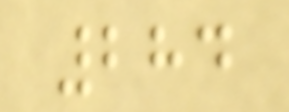284
